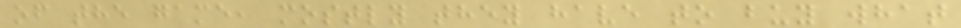of the game, mostly they have to buy what
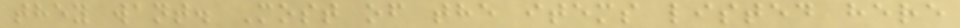they want. Most of the items listed here
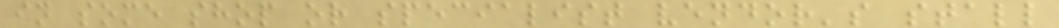in some shop or specialist vendor's stall
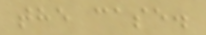the case.
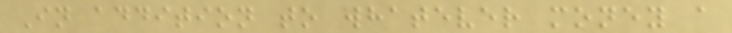In addition to whatever money a
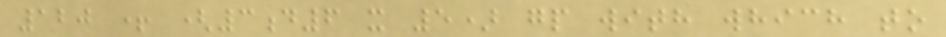120 + (3d6 x 5) gp with which to
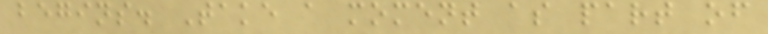begins. Take a moment as part of
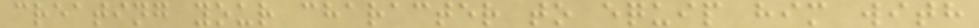creating your character to equip him with
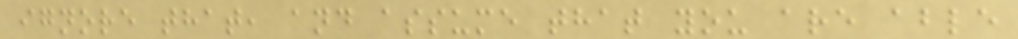ignore that, and assume that you are able
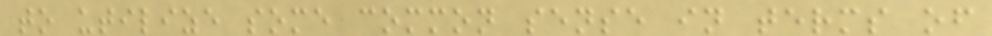to utilize some common sense in terms of
